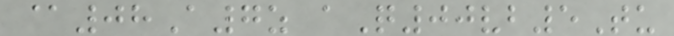@08A7z aQ00vb5Tu
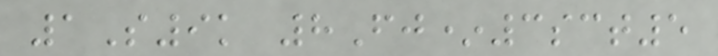1S9k 8Fj*3sct5
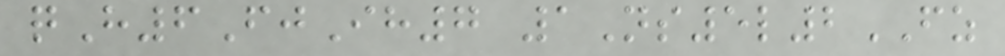qH6FjIh7 1Ns5l2FZ
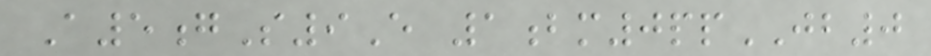A5gS9E 1bm0ppJB0
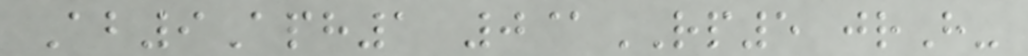Ab9Aph1 0@RP5 jrH-
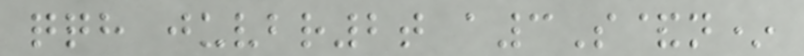qqh juvbr2t a3S&n*
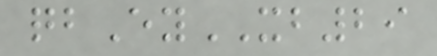qbEyXB29
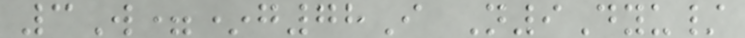3W=*g78I N9Dyu/
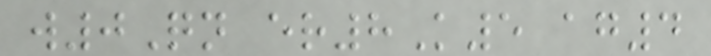w0Qn er8K5 ag4
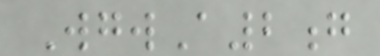WgwA2g
